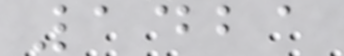1421
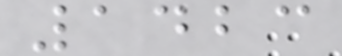1423
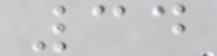34
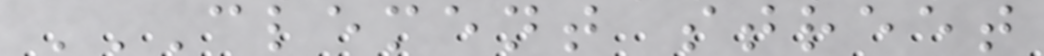CLEMENT STREET
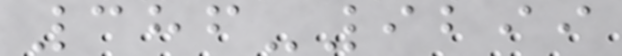386-9299
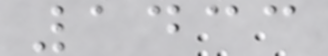1433
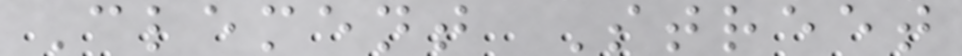Clement Street
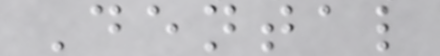Dental
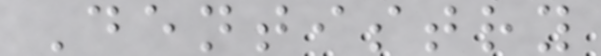Dentistry
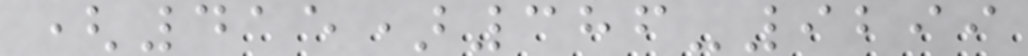(415)386-9299
